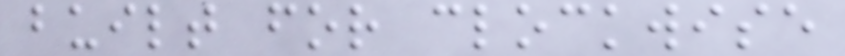built for clockwise
